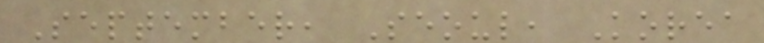September, Seoul, Korea
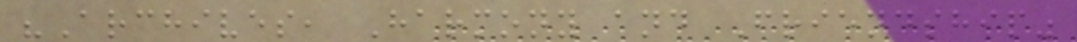"Archives, Harmony and Friendship"
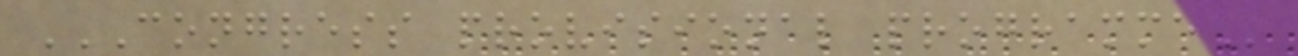CONGRESS PROVISIONAL PROGRAMME
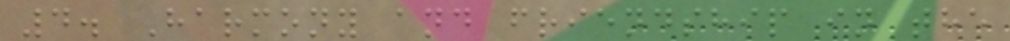4. Harmony and friendship in the
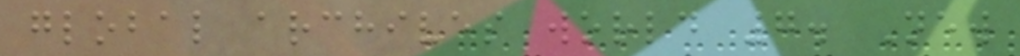global archives world 7. New
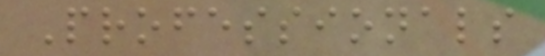Professionals
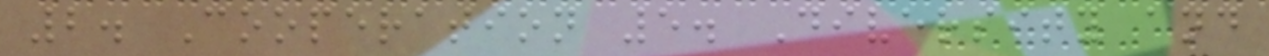2. Cooperation 5. Diversity and
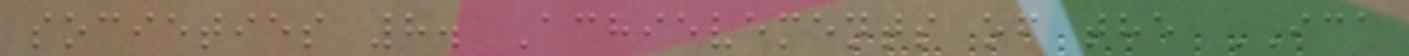societies 8. Achievements of the ICA
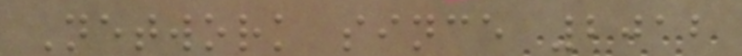Network since 2012
